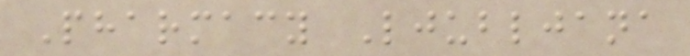Pharmacy Ljubljana
